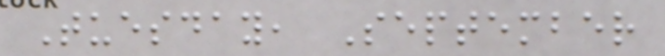Tuesday, September
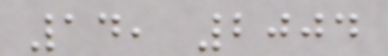14, 2004
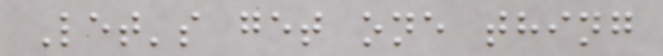Let's get one thing
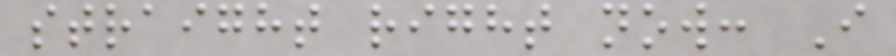straight right now: I
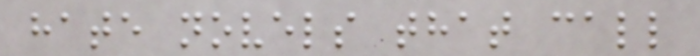hate novels that call
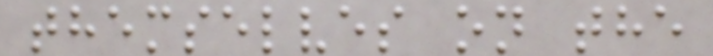themselves on the
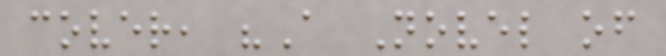cover, "A Novel of
